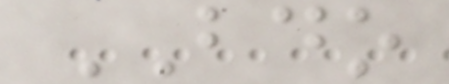BDO
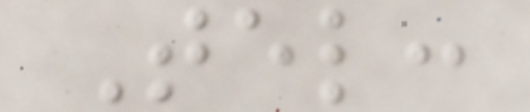Tel:
